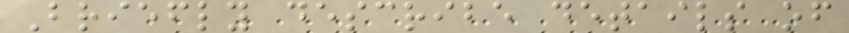Briefly describe details of
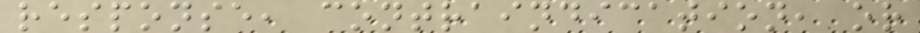response, contraindication, or
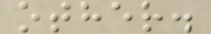other.
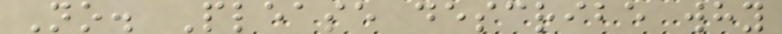No. Please describe why
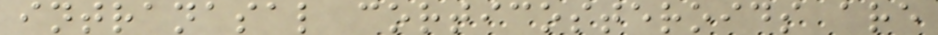intranasal corticosteroids are
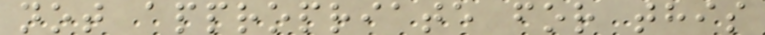not appropriate for this
